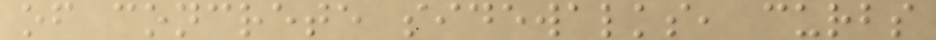of concrete sidewalks, curbs
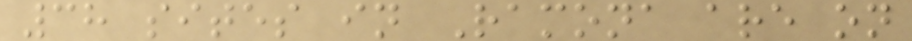38 sites in Ramona are on
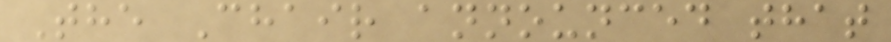The Chair announced that
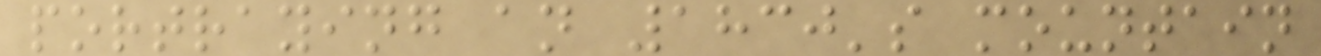portraying an 1830's mountain
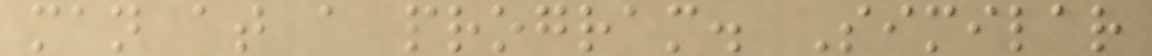man at a program. Similar
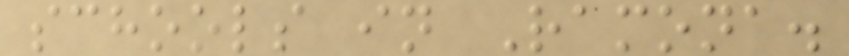schools in Ramona.
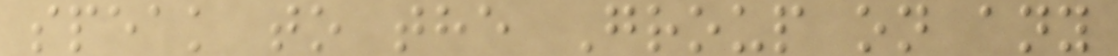speak to the Group on any
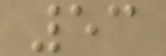53
